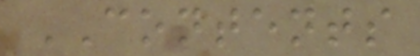CONTENTS
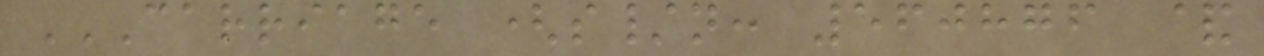CARRIAGE (S/N: 560876 &
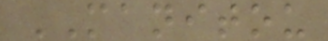MANITOU
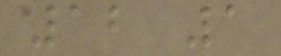12 1
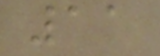11
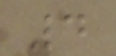4
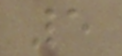5
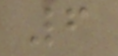6
